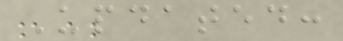Updated:
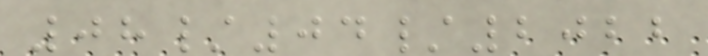08/04/2022
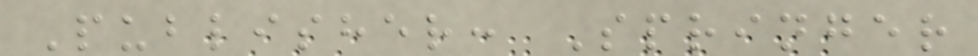Publisher: Springer
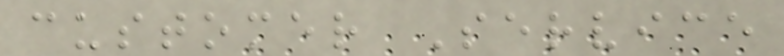customer Service
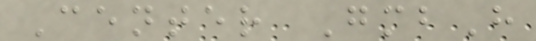Center GmbH
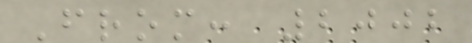From: 2002
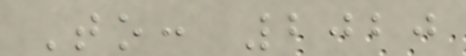To: 2020
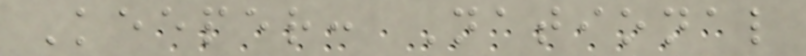Keeper: National
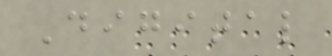Digital
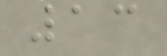13
